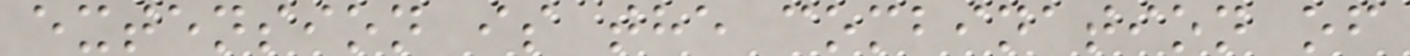extension is the combination of
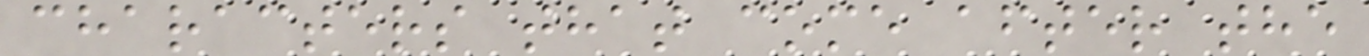characters that come after the
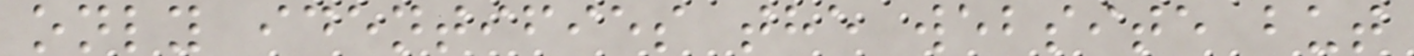only identifies the website but
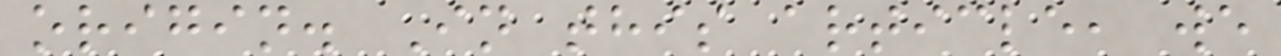origin. In this article, we
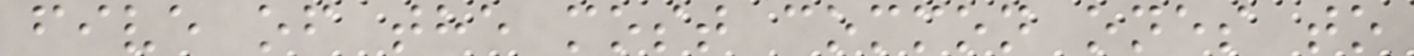five of the most common ones to
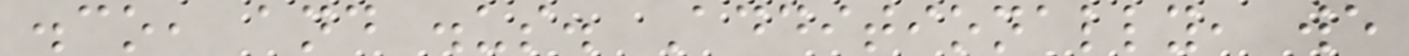.co, and .us. Additionally, we
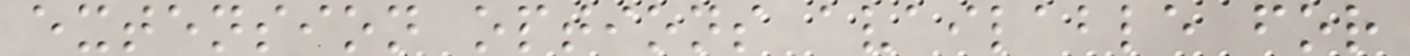extension options available for
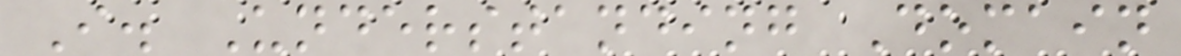I. Understanding Domain
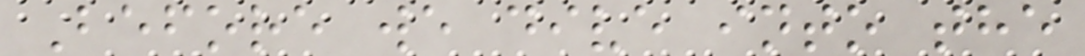Before we dive into the
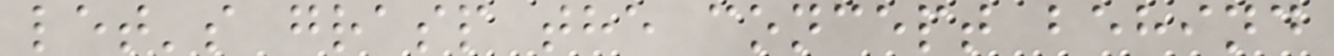let's grasp the concept behind
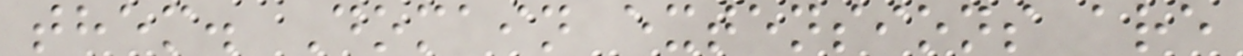them. Domain extensions are
